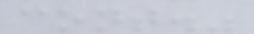cont."
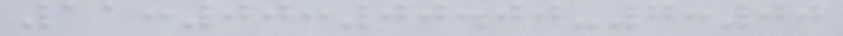11:00:00.00-7:00
